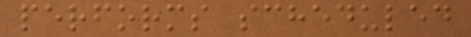performs scheduled
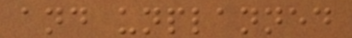and unplanned
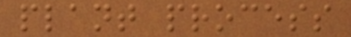plant process
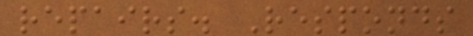repairs. Responds
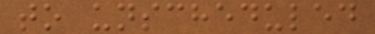to unscheduled
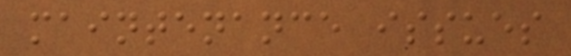maintenance issues
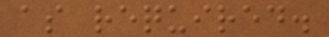as required.
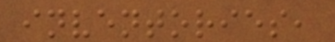inventories,
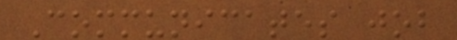Communicates job
